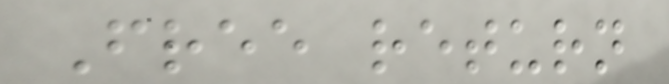Free return
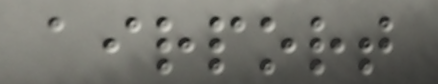airport
